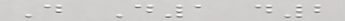D D1 d2
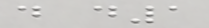d d1
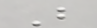B
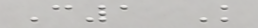C1 K
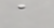a
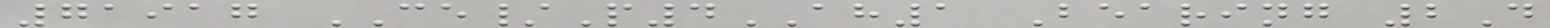71917 CE/P4AH1 Bearing 2D
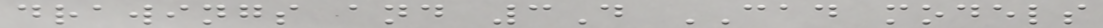drawings and 3D CAD models
